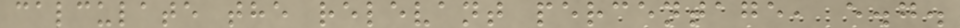calculate the relevant percentage, e.g.
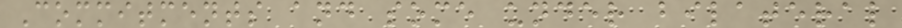Commitments and some under bilateral
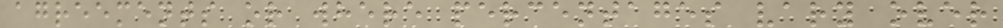agreements or where percentages vary over
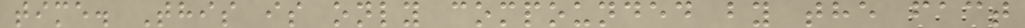time. This is only compounded by the fact
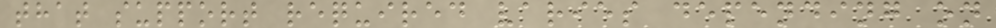that support required varies depending on
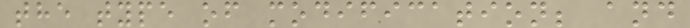the type of modification; and
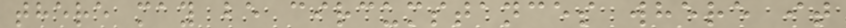there may be circumstances where it
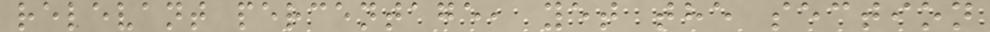relevant percentage, yet the section
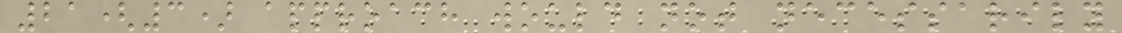21(3) approach would not necessarily
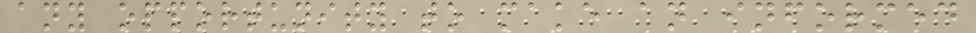any opportunity to make an informed
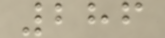286
